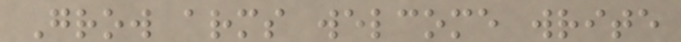Grow arms welcome write
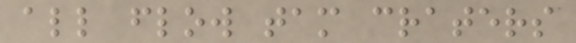all flow tam craters
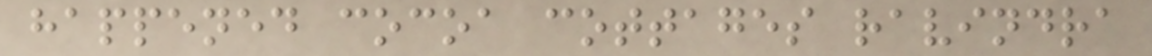happened cocoa cottages ravindra
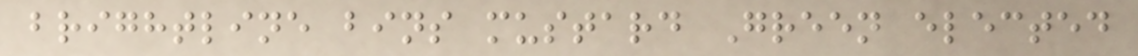brightline bins mustard Green elected
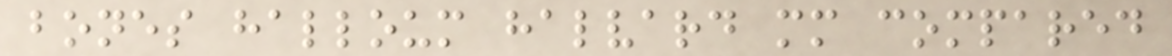bones halloum halvard mm compared
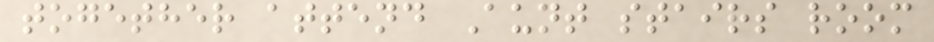together attend Aunt stairs room
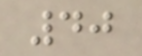40
